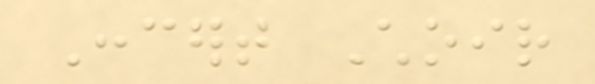Concert Choir
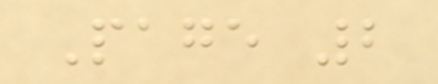Page 2
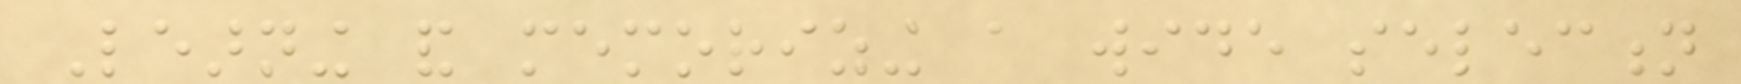Learning and memorizing a wide selection
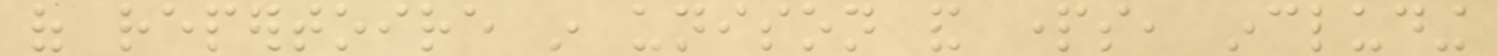of repertoire in unison and parts, including
